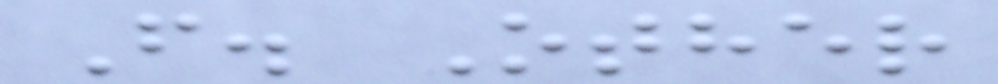F. Other
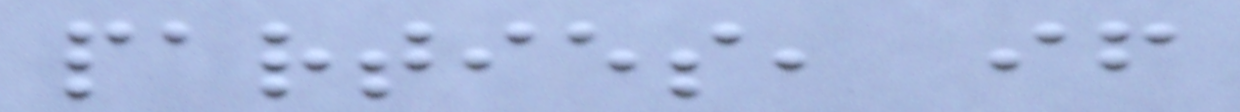parties, if
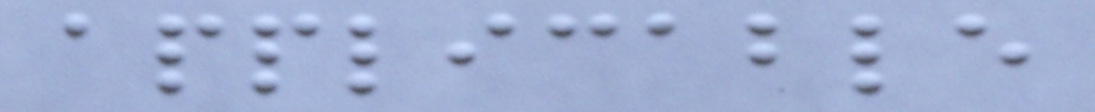applicable
